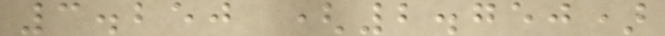3.250 (2.750)
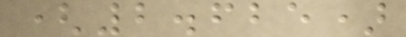(2.625)
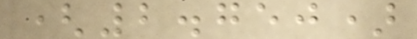(2.750)
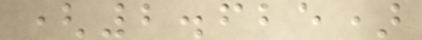(2.625)
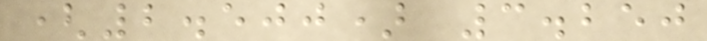(2.500) 3.250
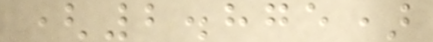(2.875)
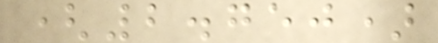(2.750)
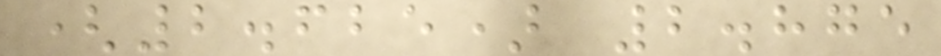(2.625) 2.875
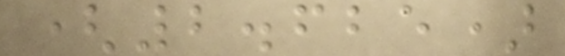(2.625)
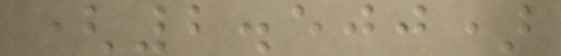(2.500)
